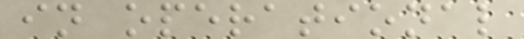in operational
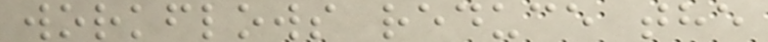workflows reduce the
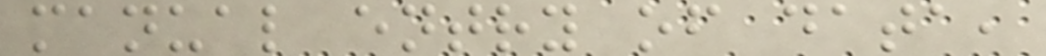manual entry of data,
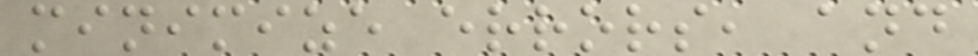minimize errors, and
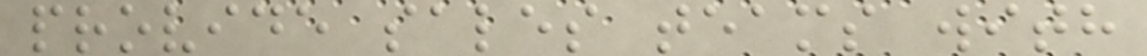provide sales teams with
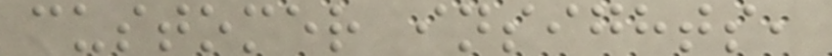customer insights,
